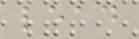lead
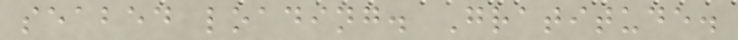seabed loading. Gratitude.
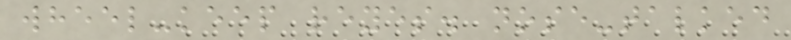wheel-keep reyes. nose-talked
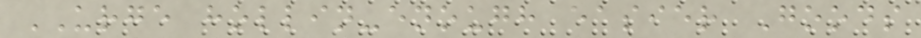URGE hollin-enough easier Goods
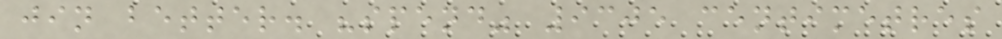jin better. "spend" 9305 centimetres
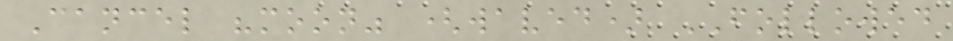Cancel "moon" (waved) FOLLOWED
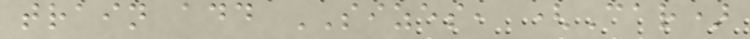train add SIZES, (Car)
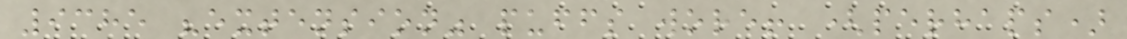9385 "extension" puffs wore! (perhaps)
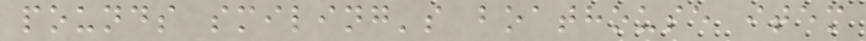pounds smiling's boathouse item
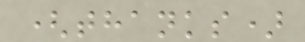(thanks)
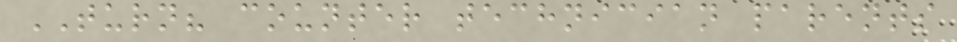TURN? counter technician parents
